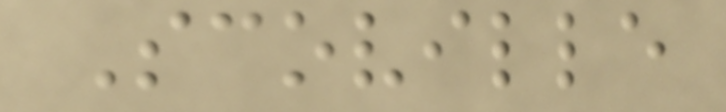Scoville
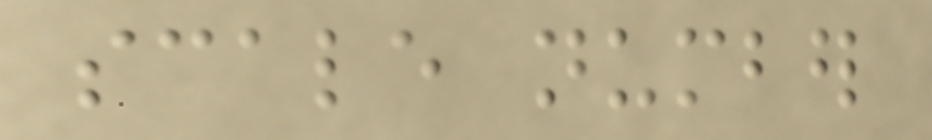scale number
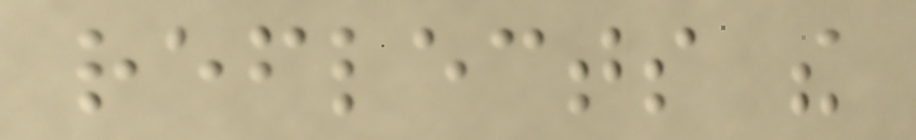reflects the
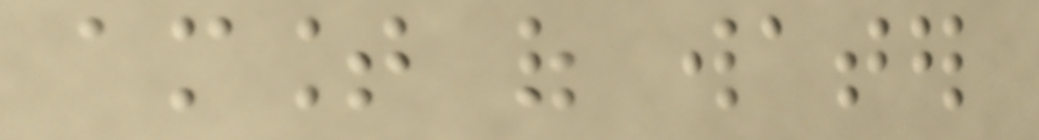amount of water
